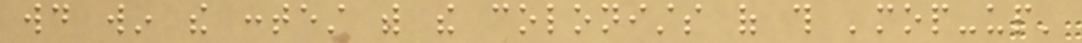would win the contest with the colonists of this 'mop-up'
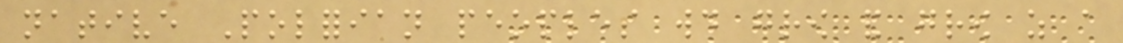native Polforian peoples would grow and grow as a
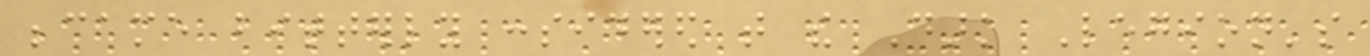became bitterly considered that the Dark Legion's
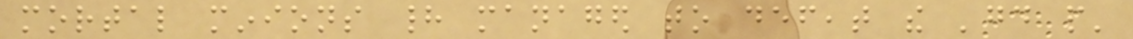mortal minions had managed to defeat the 'good people'
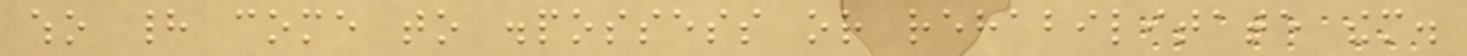who had come to dispossess or rehabilitate them.
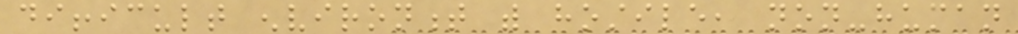difficult environment with hostile, non-human
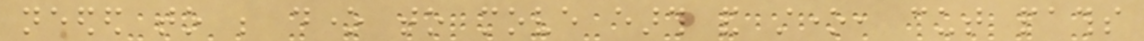needed to be done to move earth and stone, cut paths
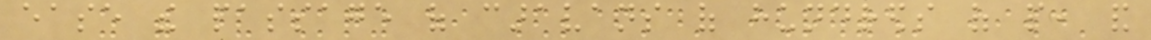ease the passage of caravans of hundreds of people, and
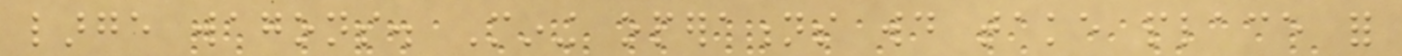large wagons. Mining operations would take place for
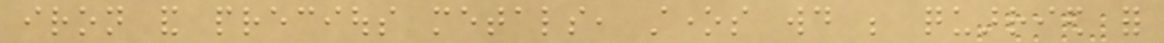iron and precious metals, stones would be quarried for
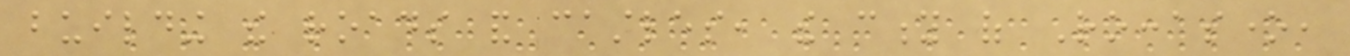building the roads and castles, the city of Roccasone,
